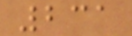231
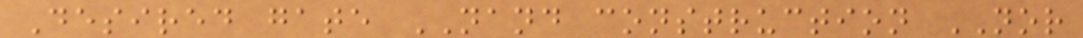Desired gate NAND construction NOR
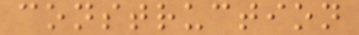construction
